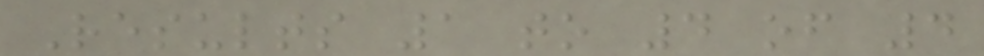Results 1 to 4 of 4
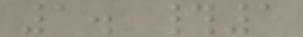1. #1
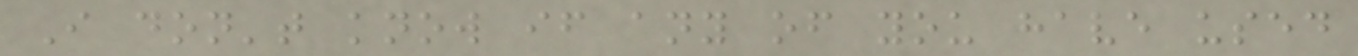I don't know if any of you have used
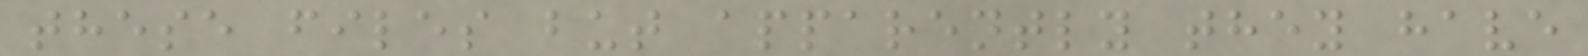these files but apparently they have
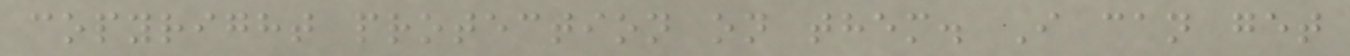copyright protection on them. I can get
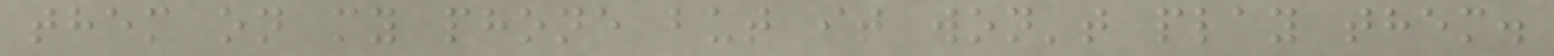them on my phone but it won't play them.
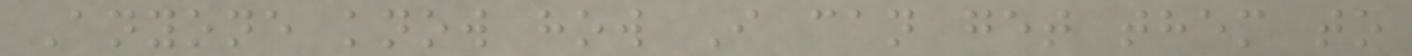Anyone know how I can get them to
